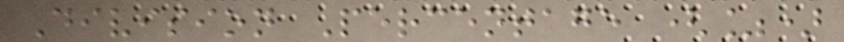Division Percentage (%)
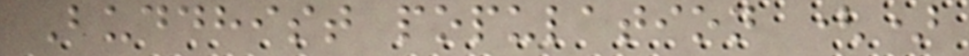Buddhist population ()
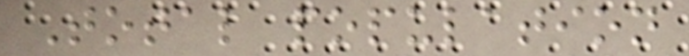Total population
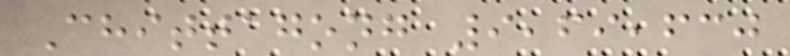Chittagong 9,69,630
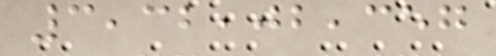3,32,02,357
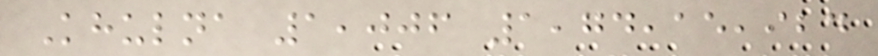Khulna 1,006 1,74,15,924
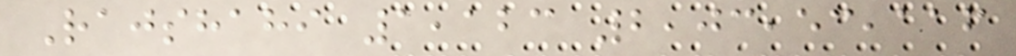Rajshahi 1,123 2,03,53,116
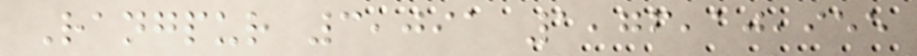Rangpur 3,091 1,76,10,955
